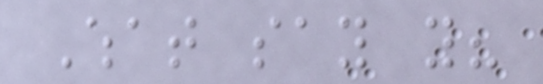What say you?
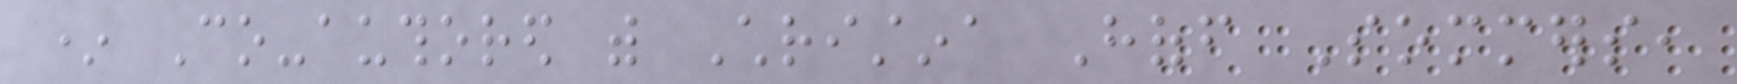* Co-authored with Christina Hoff Sommers,
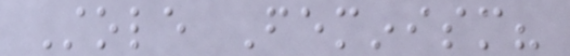Stole Feminism?
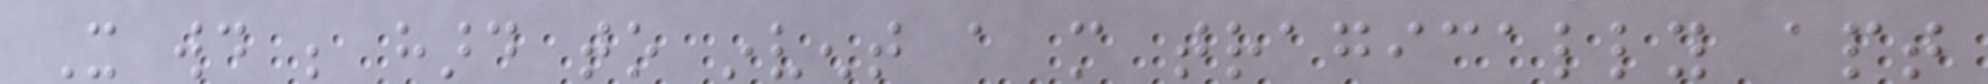It would be hard to invent a more tragically apt
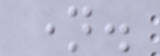name.
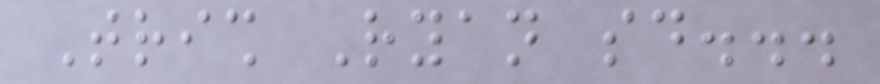Trish Ryan said...
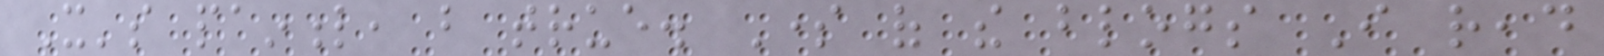It's painful, but true. Some of the blogs I read
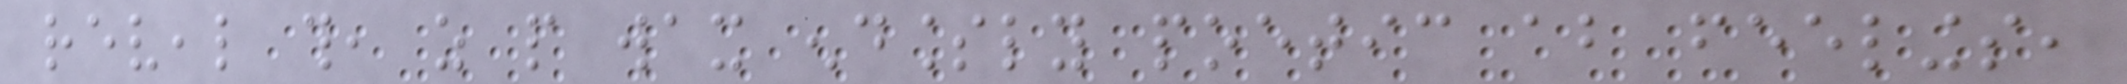reveal this, as people wax endlessly poetic about feelings,
